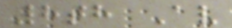8th Av
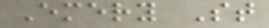Emery St
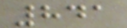841
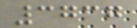3737
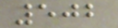502
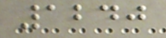1240
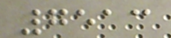7513
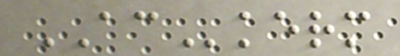ACkerm
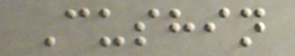Cushin
